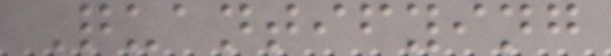Quantifying
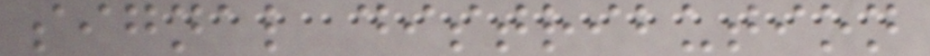signal distribution
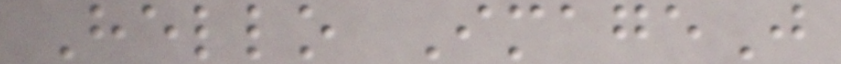Hello ImageJ
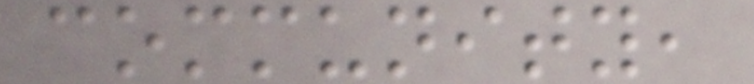community,
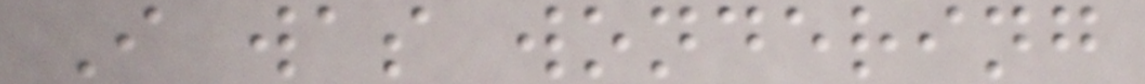I was wondering
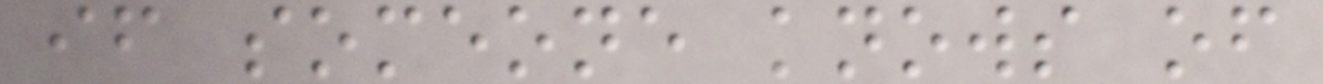if someone knows of
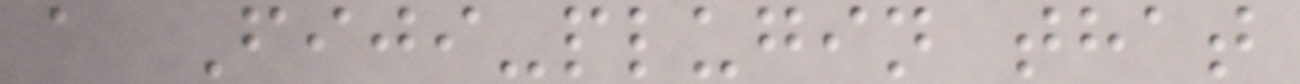a Fiji-plugin that
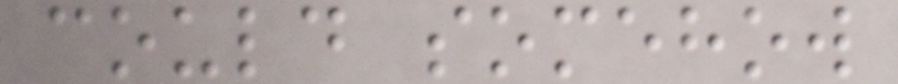could somehow
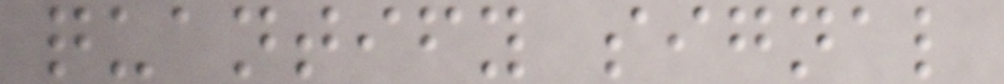quantify signal
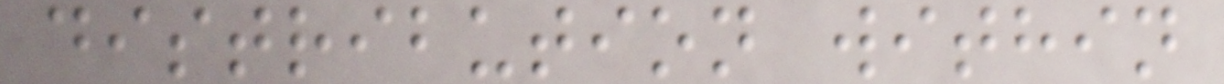distribution within
